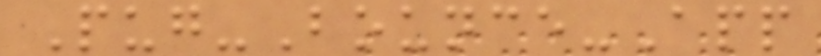Pug-Bounce-App
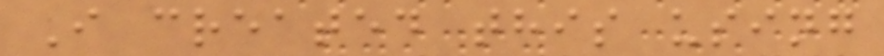I created this using
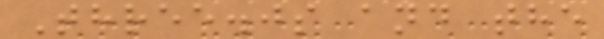Three.js and the
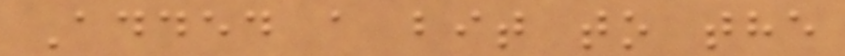Added a bit to the
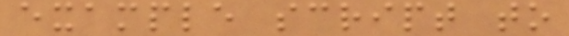example script to
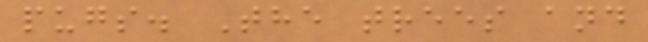pugs. The trees and
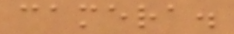camera.
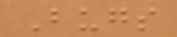Bugs
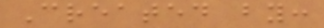Created by:
